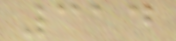314
